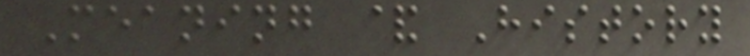Meaning & History
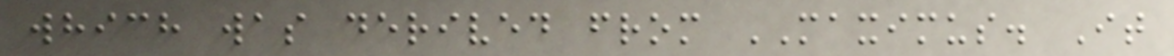which was derived from MAXIMUS. It
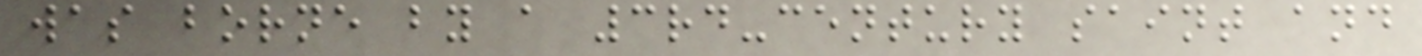was borne by a 3rd-century saint and
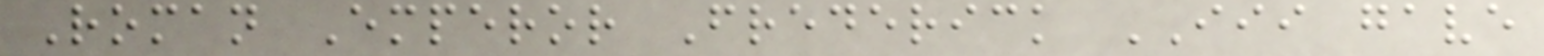Roman Emperor Frederick III gave
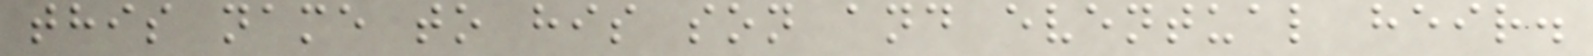this name to his son and eventual heir.
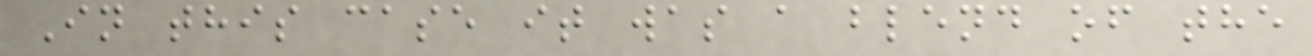In this case it was a blend of the
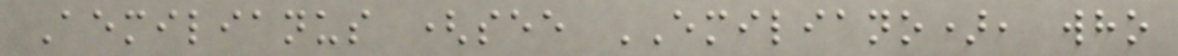Aemilianus (see EMILIANO), who
